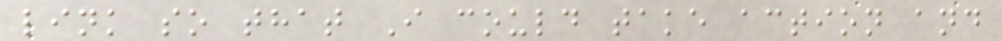link so that I could take action and
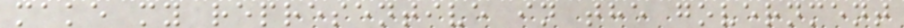make my representive in the government
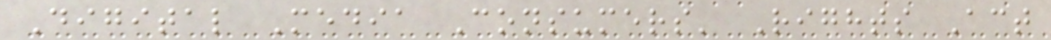Digital Media Consumers' Rights Act
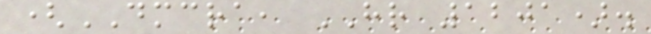(DMCRA, HR 1201).
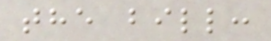the bill:
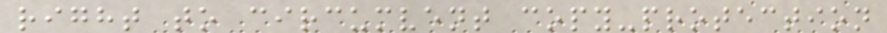right to circumvent copy-protection
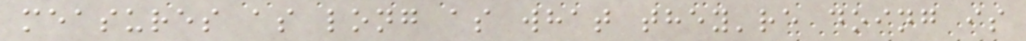measures as long as what they're doing is
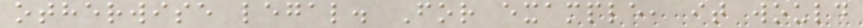otherwise legal. For example, it would
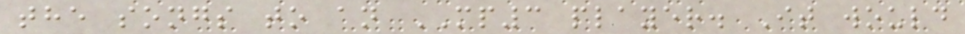the songs to an MP3 player. It would
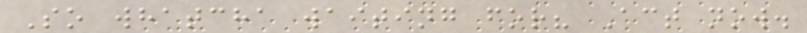So whatcha waiting for? Act now.
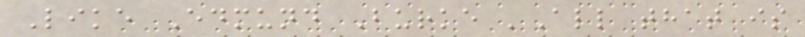Like Edmund Burke 'All that is
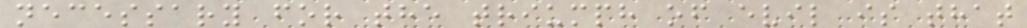necessary for the triumph of evil is that
